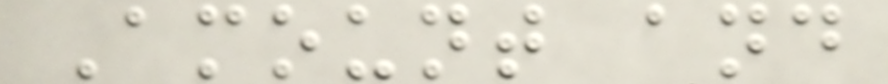Amount and
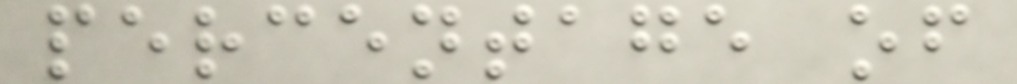percentage of
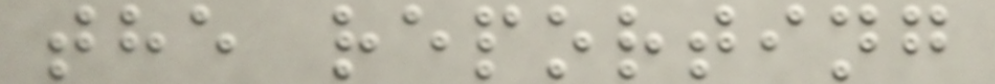the reporting
